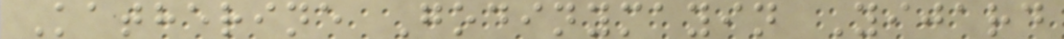Katherine Godinymayin Yijard
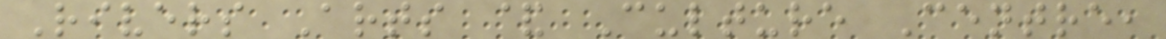Rivers Arts & Culture Centre,
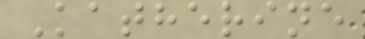Katherine
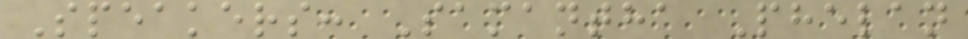Speakers: Samantha Phelan
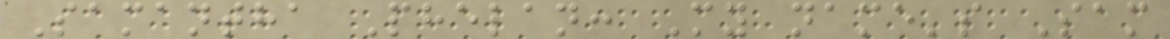Samantha Phelan: My name's Sam
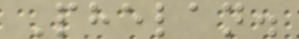Phelan.
